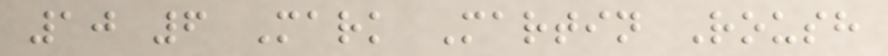10 6 Mark Martin Roush
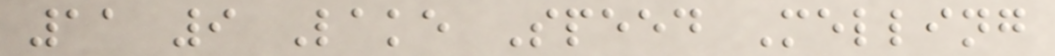11 9 Lake Speed Melling
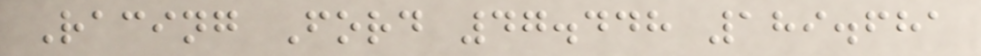Racing Ford 47.448 189.681
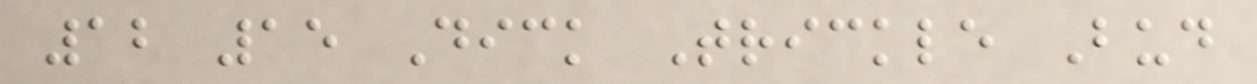12 15 Dick Trickle Bud
